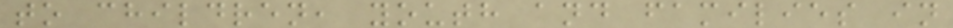to children, youth and families in
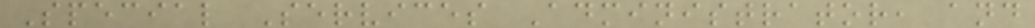Special Services Administrator, and
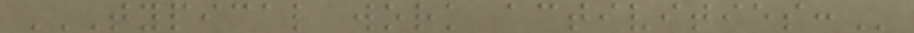TYPICAL WORK ACTIVITIES:
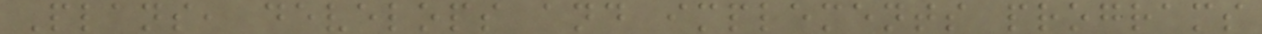Plans, develops and implements programs
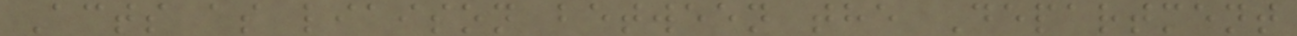Acts as liaison between the Department
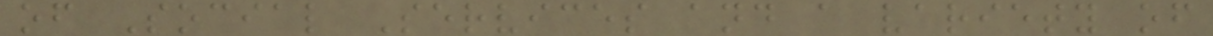of Social Services and a variety of
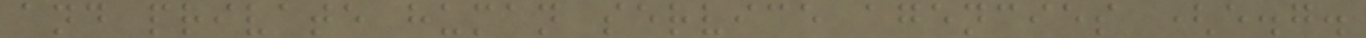and private human service agencies (e.g.
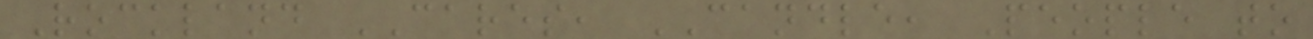Rockland CARES, CANDLE, People to
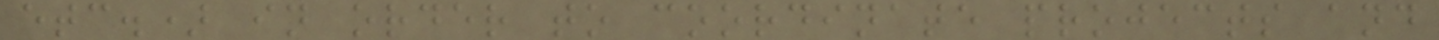etc.) in order to coordinate projects and
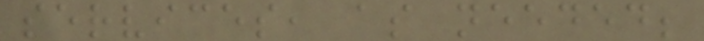services, as needed;
